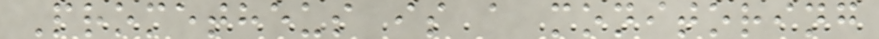Prometheus is a monitoring
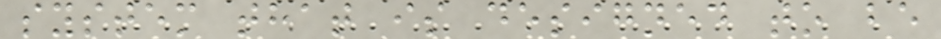system that is designed to be
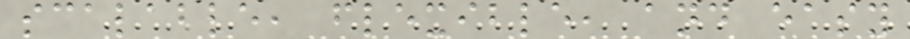scalable, flexible, and easy
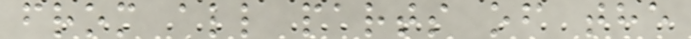from all parts of the
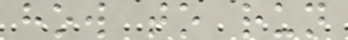how to run
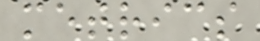metrics
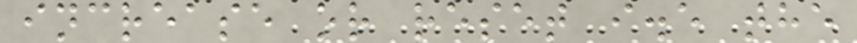increase or reset i.e the
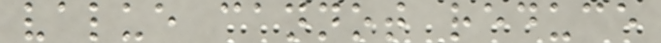value cannot reduce
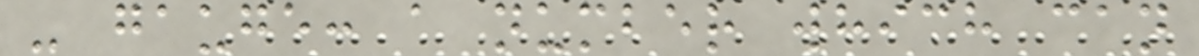- gauge: a number which can
